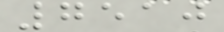7510
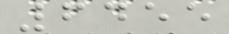6455
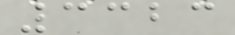3323
